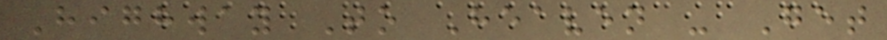Highway To Heaven - Get
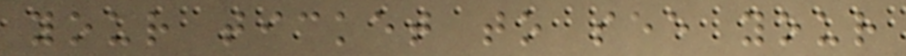your ticket to see your
